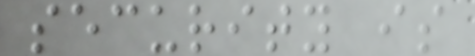security is
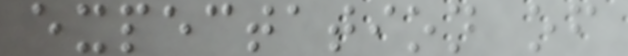expectation of
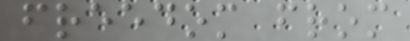freedom from
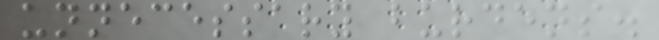unnecessary burdens.
